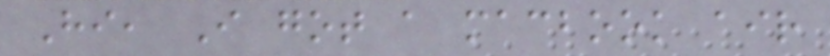Hi, I got a macbook air
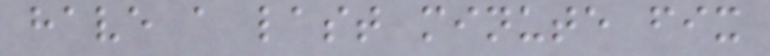have a last minute fix
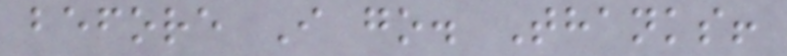before I go. Thanks!
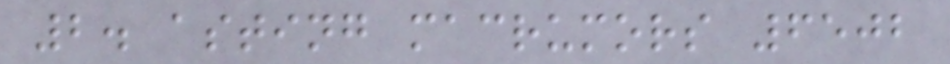2. asting macrumors 6502
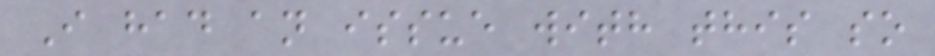I had an issue with this so
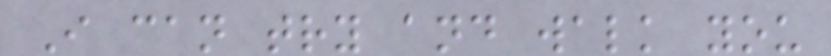I can try and walk you
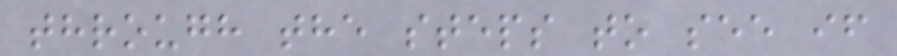through the steps to see if
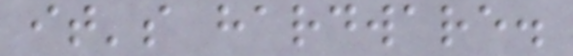it's hardware.
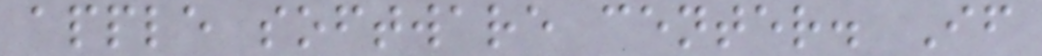apple software center. If
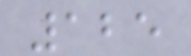125
